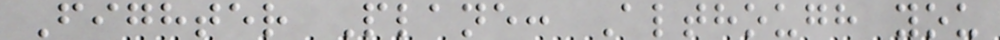Fighter Plane: Although you
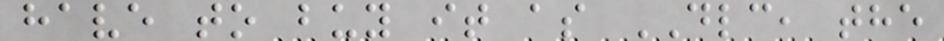have to buy it as DLC, the
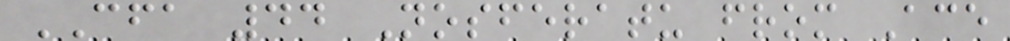CFA 44 Nosferatu from Ace
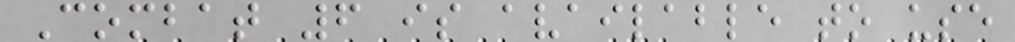Combat 6 is available to use
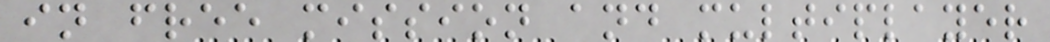in free mission and multiplayer
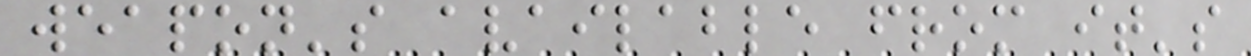weapon's available from it's
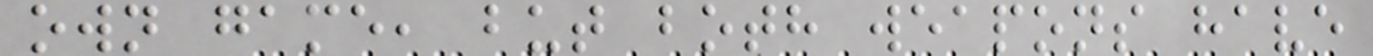own game, but both weapons have
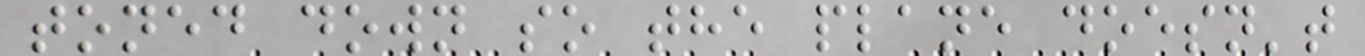toned down so the plane doesn't
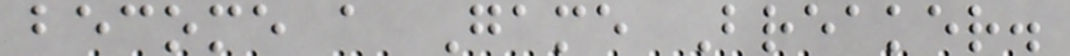become a Game Breaker.
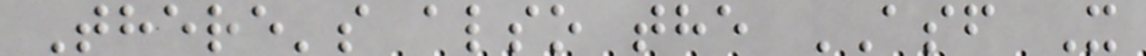There's also the ASF X
